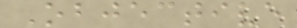Objective
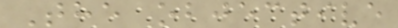The objective
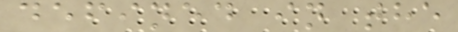defined in the
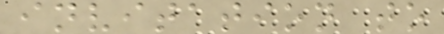invitation to
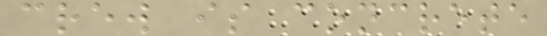crew is concrete
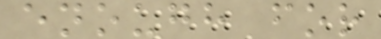enough for
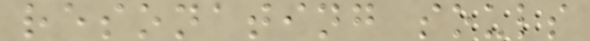resonating souls
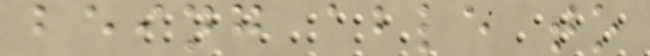being able to
